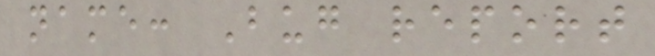name: Bug report
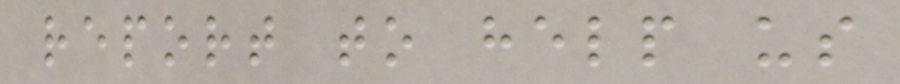report to help us
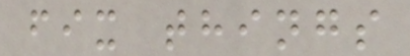fix things
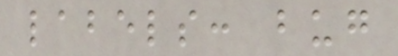labels: bug
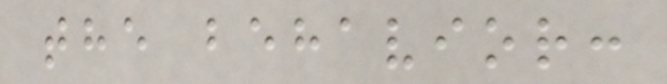the behavior:
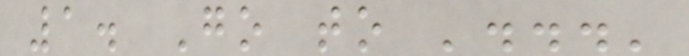1. Go to '...'
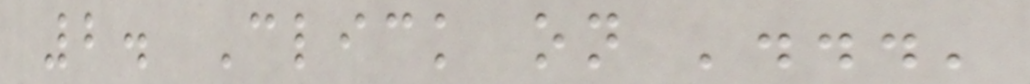2. Click on '...'
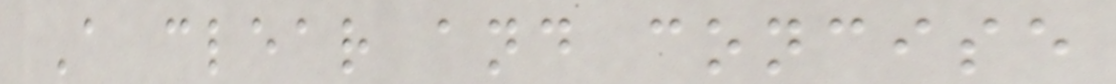A clear and concise
